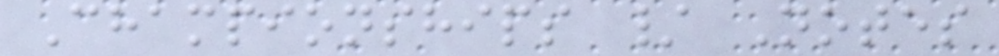Championships / Notes
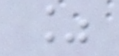%
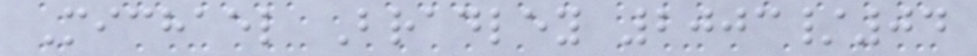Michael Bradley 2003/04
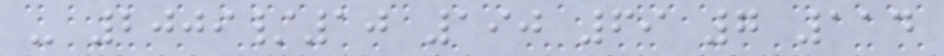- 2009/10 190 69 7 114
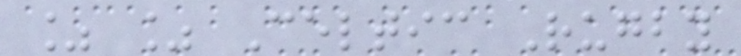% % Celtic Rugby
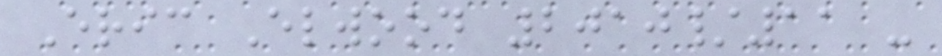Eric Elwood 2010/11 -
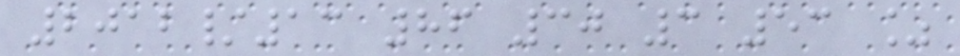2012/13 86 30 3 53 %
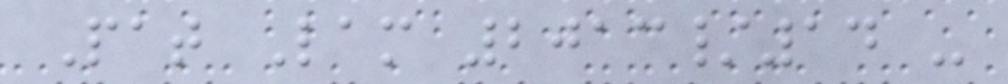Pat Lam 2013/14 -
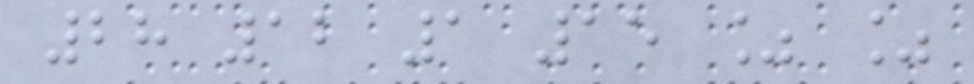28 12 1 15 % %
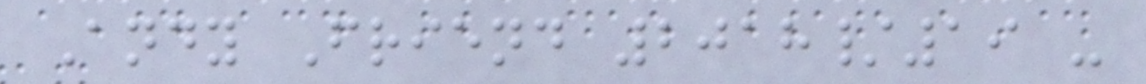Andy Friend 2018/19 -
